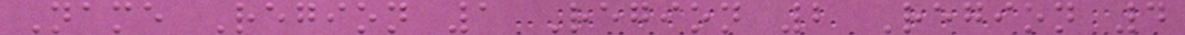Name Region 1 Region 2 Region 4
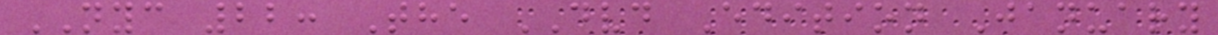NYC 22: The DVD Edition January
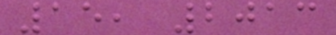15, 2013
